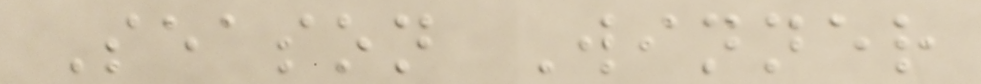Season Winner
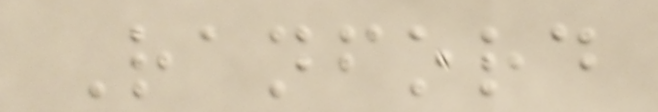Ranford
